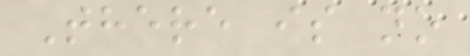There is no
